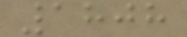1808
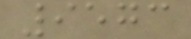9573
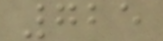725
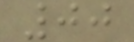00
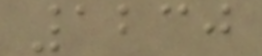1230
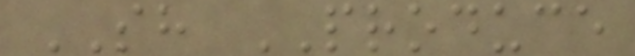SH PRODUCE
